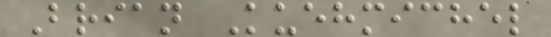Brian Kuehmichel
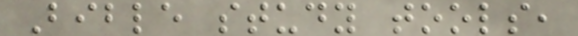Bible study tools,
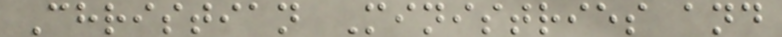Christian Ministries and
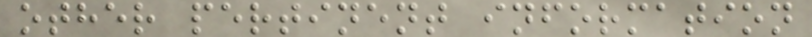other pertinent information
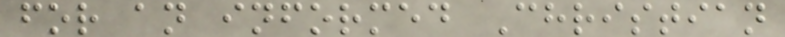for an informed Christian
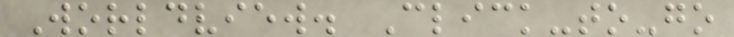Worldview. Click-to-go
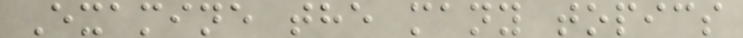Examine the many topics
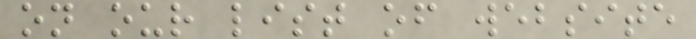on our list of website
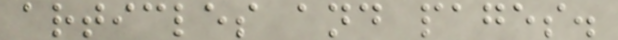articles and pages.
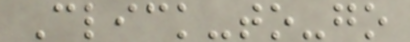Click-to-go
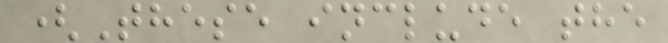(These include the
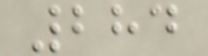284
